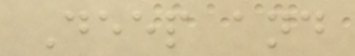Deep and
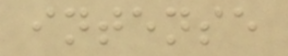intense
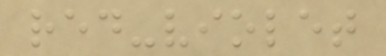red-violet
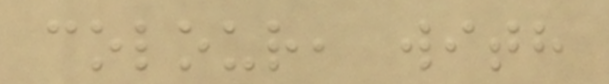colour, with
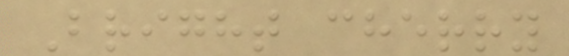Bright cherry
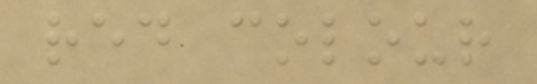red colour
